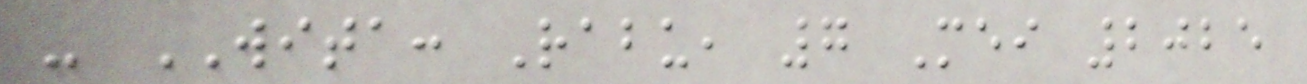- WITA: Rabu, 7 Mei 2025
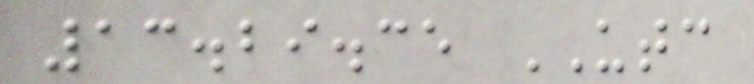13.29.35 UTC
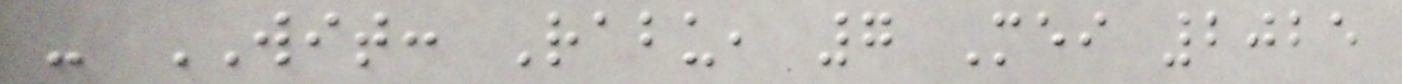- WIT: Rabu, 7 Mei 2025
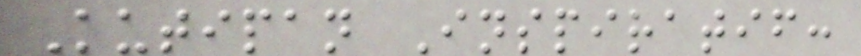Kutipan Inspiratif:
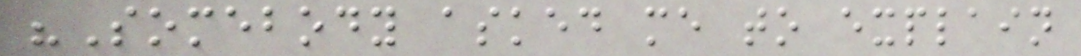"Somebody asked me to explain
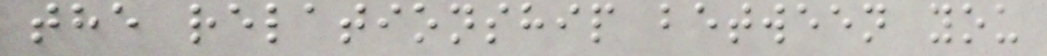the relationship between you
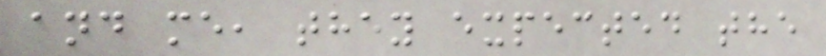and me, they expected the
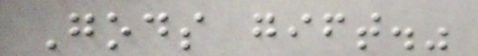Gods gift."
